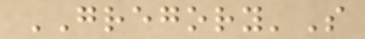GREGORY'S
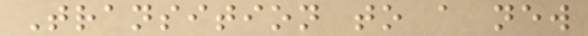Transition to a new
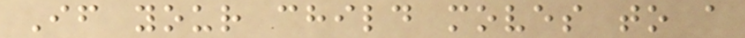If your child moves to a
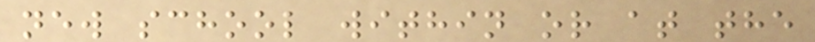new school within or at the
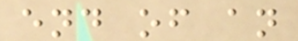end of an
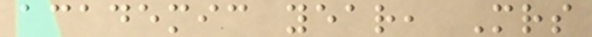academic year, Mrs
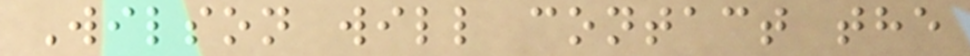Wilson will contact the
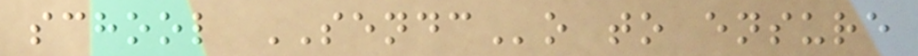school SENDCo to ensure
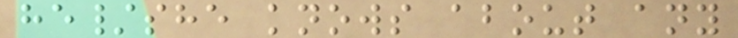he/she knows about any
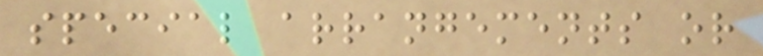special arrangements or
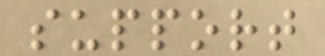support
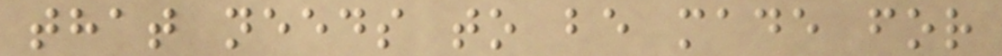that needs to be made for
